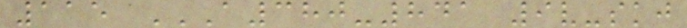115 A380-841 9V-SKJ
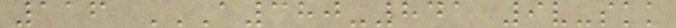116 A380-841 9V-SKK
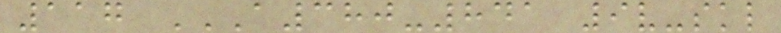117 A380-841 9V-SKL
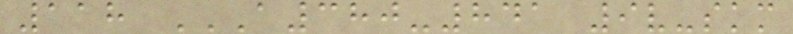118 A380-841 9V-SKM
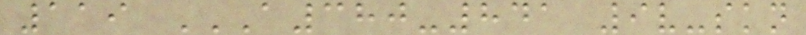119 A380-841 9V-SKN
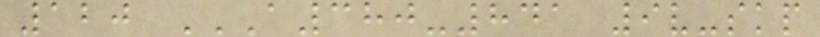120 A380-841 9V-SKP
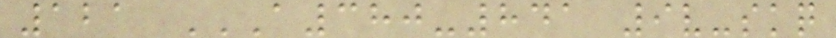121 A380-841 9V-SKQ
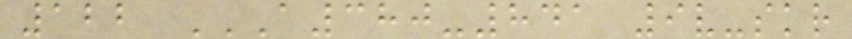122 A380-841 9V-SKR
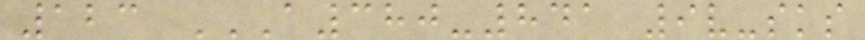123 A380-841 9V-SKS
